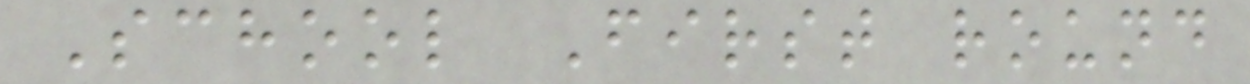School First round
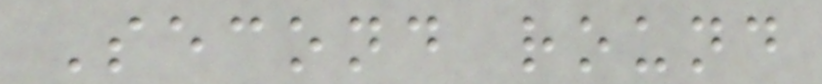Second round
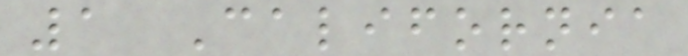1 California
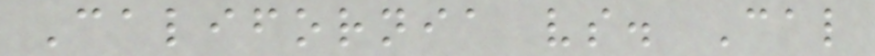California vs. Cal
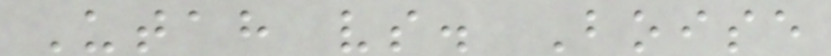Utah vs. Boise
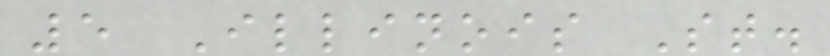5 Illinois St.
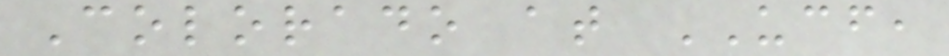Colorado at UCF,
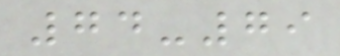74-79
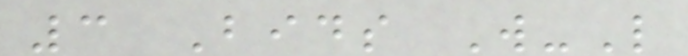3 Bids W-L
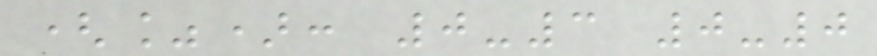(%): 0-3 0-0
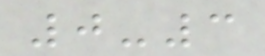0-3
